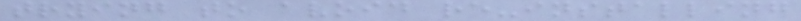trying to avoid re-installing
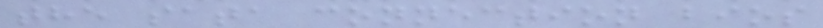the sata connection bios
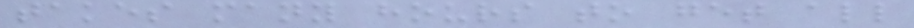takes many hours to get all
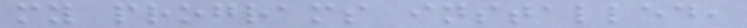my programs installed,
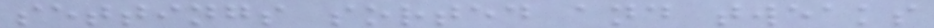settings sorted and tweaks
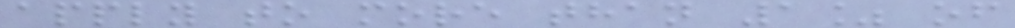apply to more than 1% of
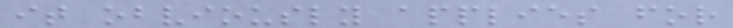it obviously applies for
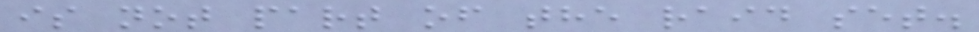is not part of the raid set.
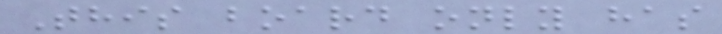This board only has
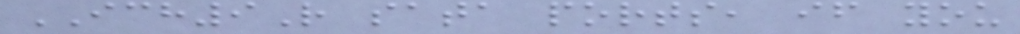ICH9R sata ports, if you
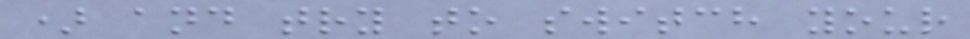) and try to switch your
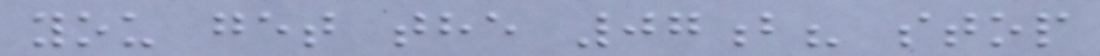you get the 07b? stop
